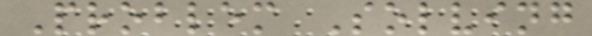Problem Solving
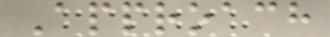Approach
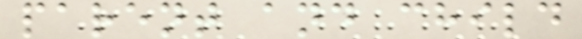parent and child
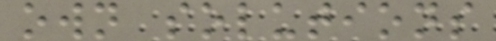own solutions
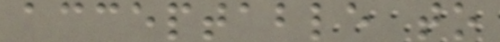acceptable to
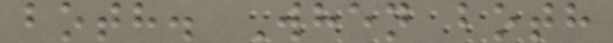both. When both
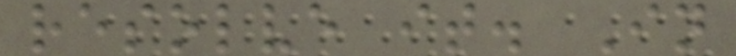resolve it. In
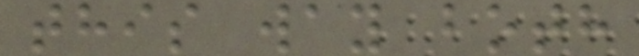this way both
